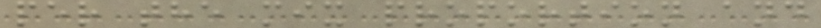per the mix proportion and
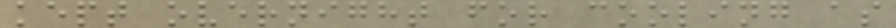kept overnight for cooling as
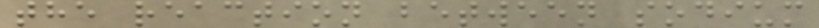the reaction between sodium
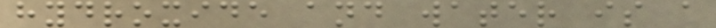hydroxide and water is a
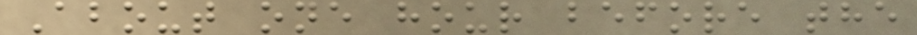About one hour before the
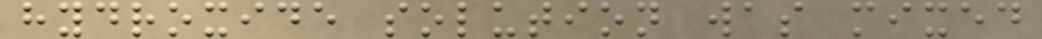hydroxide solution was mixed
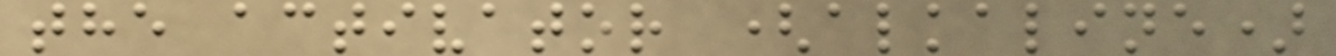the activator (alkaline)
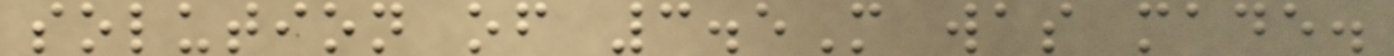solution of 3.5M was made.
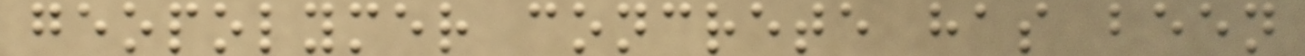geopolymer concrete has been
